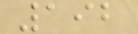192
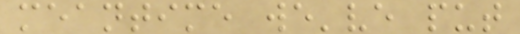meantime we've put
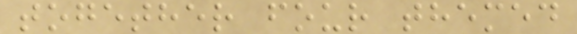together four themed
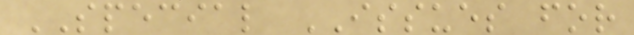SPECIAL ISSUES for
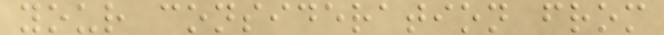your consideration from
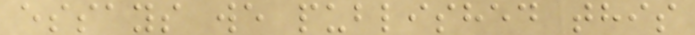essays we published this
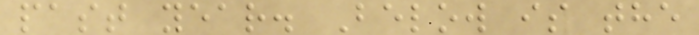past year. Below is the
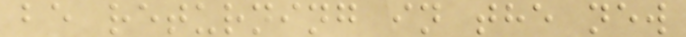be returning in the new
